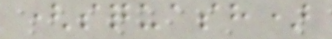(squash)
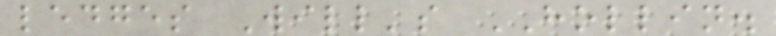ledges Will's HOLLIN.
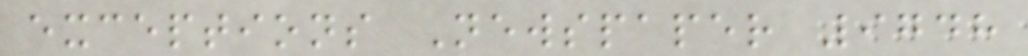exceptions Newspaper 9748
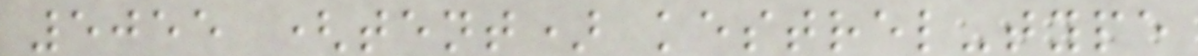5055 (tent) kestrel-type
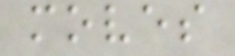moves
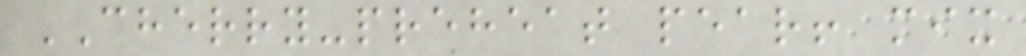CHERRY-preheat pear! mix
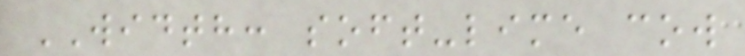WIDTH: soft-lime cow
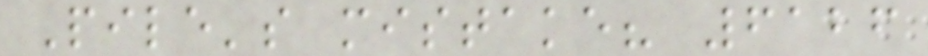Pile's mistake? 6126
